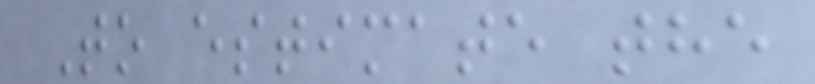To estimate the
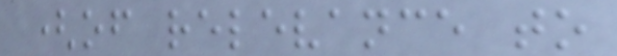(of relevance to
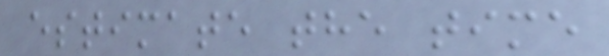estimate the time
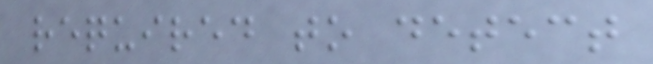required to detect
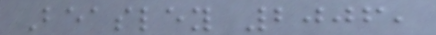Beasley 2006,
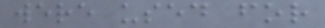were used for
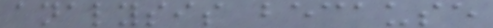analysis because
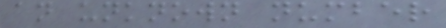an unknown number
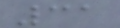31
